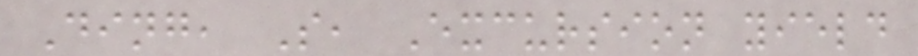Ding, S, Excursion yield
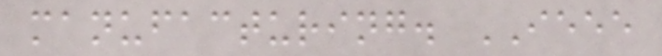manufacturing. IEEE
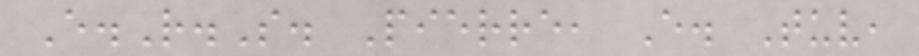E.R.S. Pierre, E. Tuv,
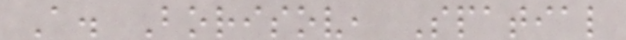A. Borisov, Spatial
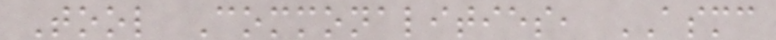Tool Commonalities, ASMC
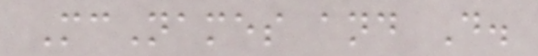McNames and D.
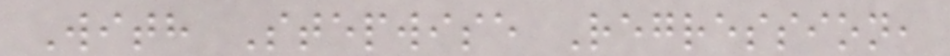With Stepwise Regression,
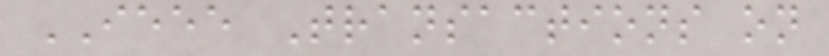IEEE Transactions on
